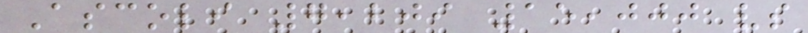Ascoli 7,209 15,000 vs
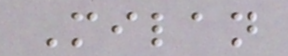Milan
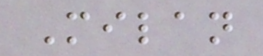Milan
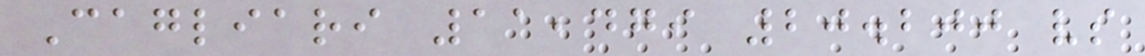Cagliari 11,479 20.200 vs
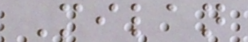Milan
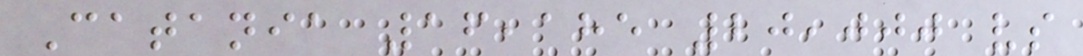Catania 16,185 20,000 vs
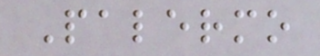Palermo
